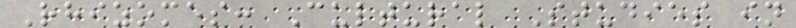Rhizomes: Cultural Studies in
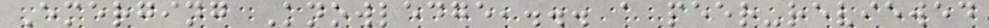Emerging Knowledge,... a peer-reviewed
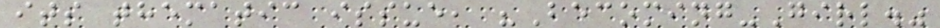its thematic issue, "Becoming-Girl."
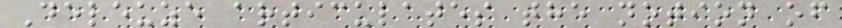Deleuze articulates the notion of
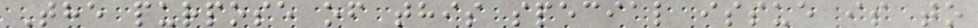The purpose of this special issue is to
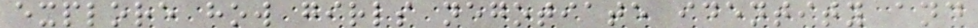explore how girls negotiate identity and
